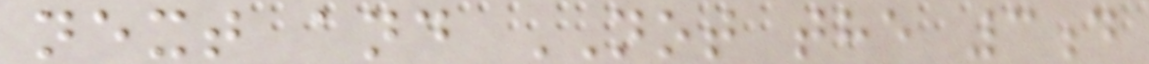next and NOT the 3d
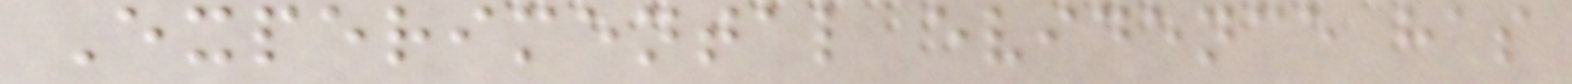Experimental evidence has
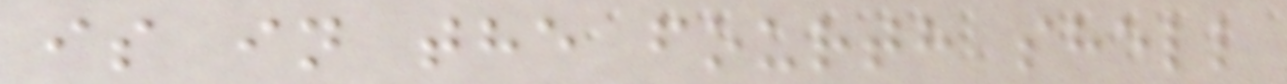is in the fourth shell
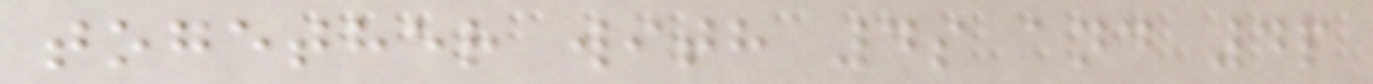together with 4s and 4p
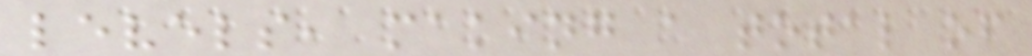levels, making a total of
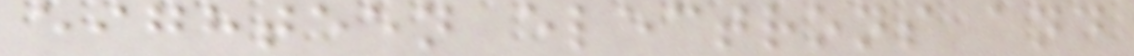eighteen electrons and
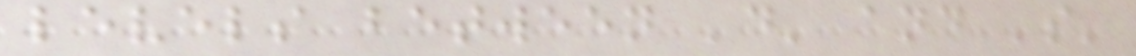levels between 'd' and 's'
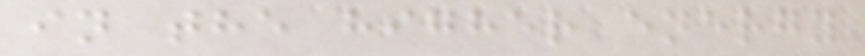in the higher energy
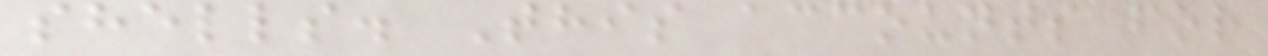shells. This accounts for
